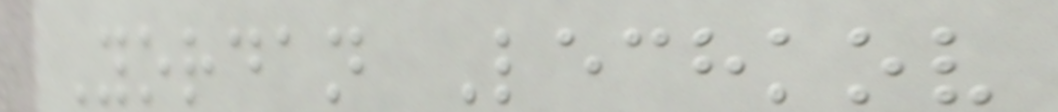Yordan Lechkov
